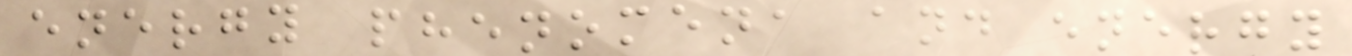energy phenomena and energy
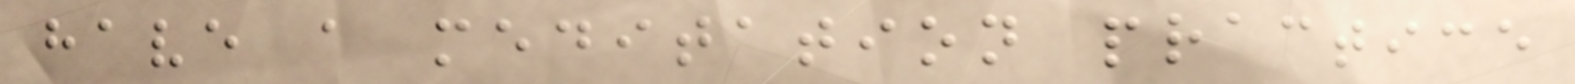have a meditation practice
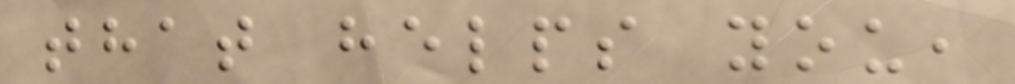that helps you,
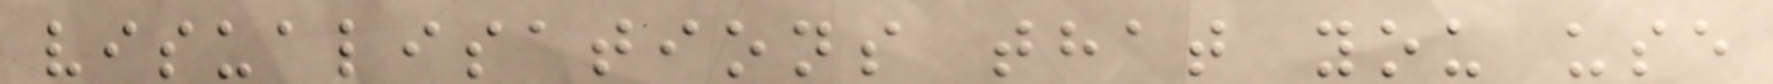visualisations that you use
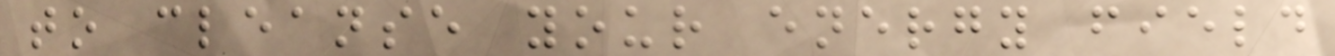to cleanse your energy field
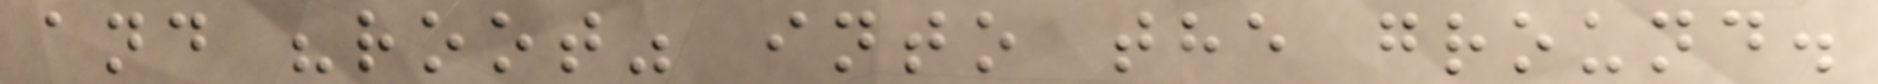and "root" into the ground.
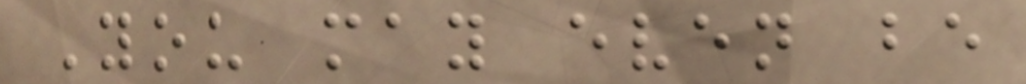You may even be
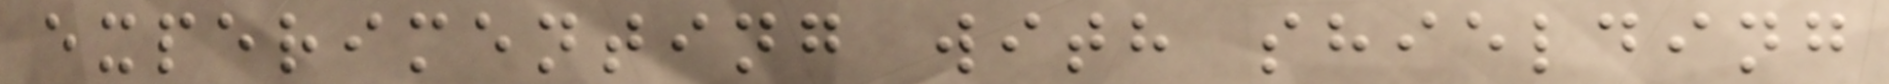experimenting with shielding
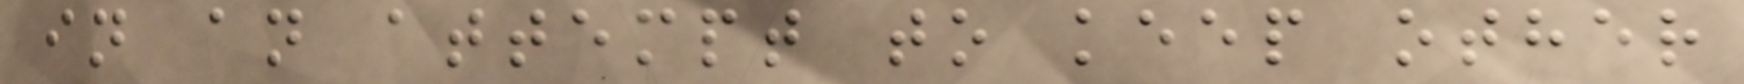in an attempt to keep other
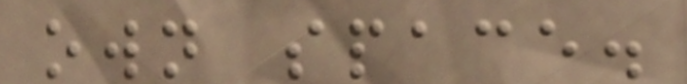own space.
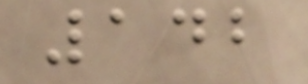142
